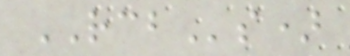RCBs)
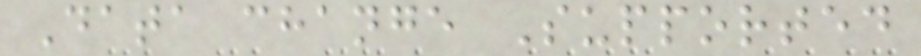Data change Supported
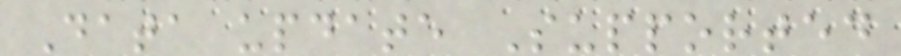Data update Supported
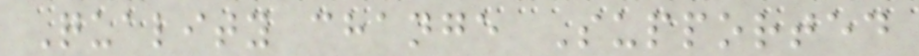Quality change Supported
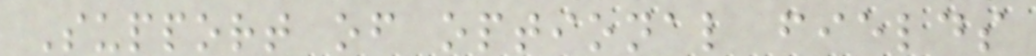Support of optional fields
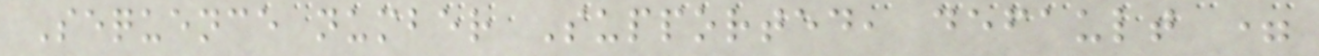Sequence number Supported, default =
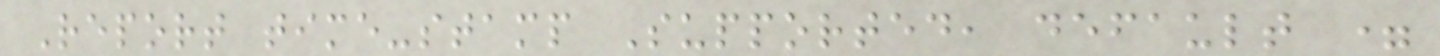Report time-stamp Supported, default =
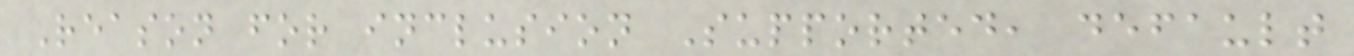Reason for inclusion Supported, default
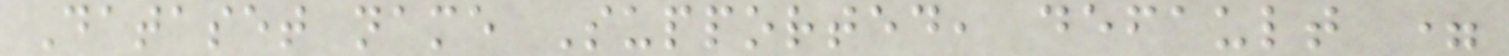Dataset name Supported, default =
